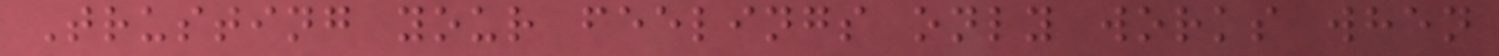Trusting your feelings only works when
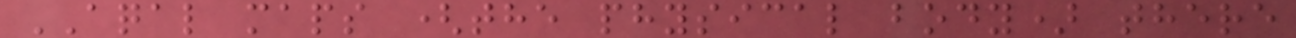AQAL maps (the physical body) there
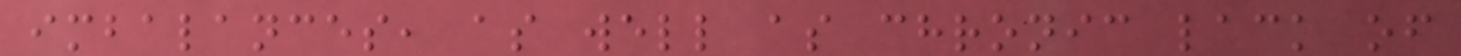imbalances, as well as chronic lack of
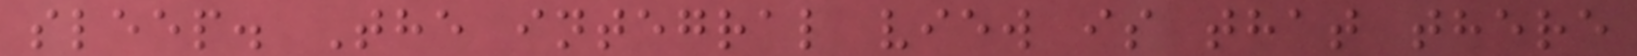sleep. The integral view is that there
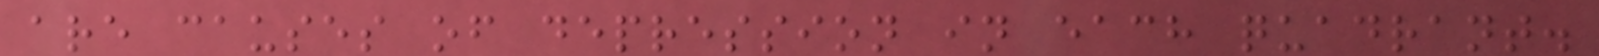are causes of depression in each quadrant.
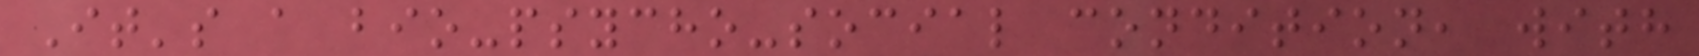It's a bio-psycho-social condition, with
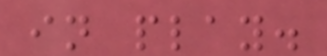in play.
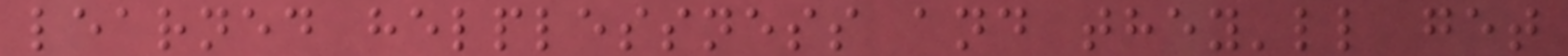learned helplessness and they'll get
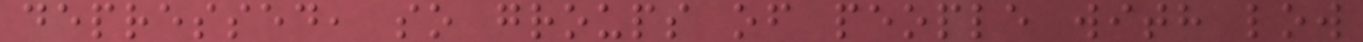depressed, so groups of people with low
